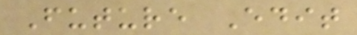Future Edit
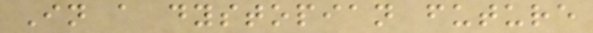In a dystopian future
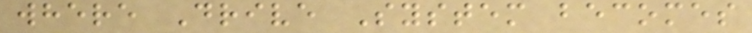where Drive System becomes
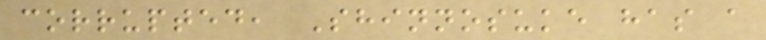corrupted, Shinnosuke has a
